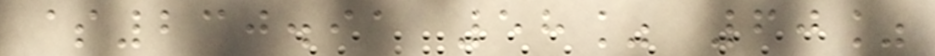$230.91 58% 60%
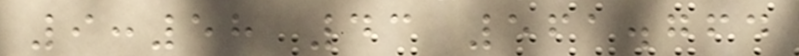9:58 43 561.764
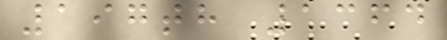197th 1364
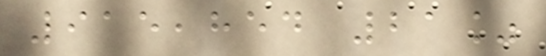915,854 21%
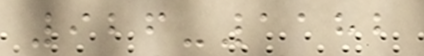926-1182
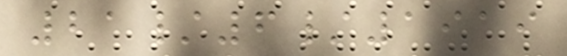21/6/1919
